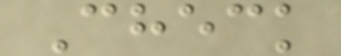Check
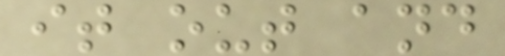it out and
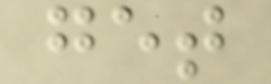get
